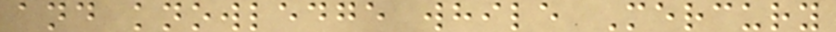and knowledge while Mercury
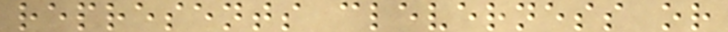represents cleverness or
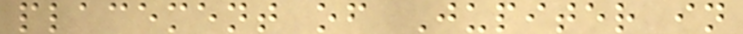placement of Jupiter in
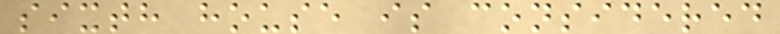sixth house is considered
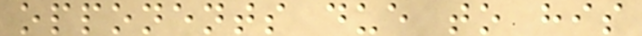opponents due to his
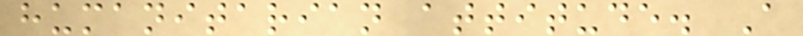humanitarian attitude. A
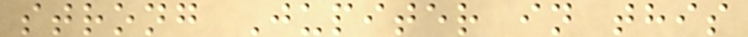strong Jupiter in this
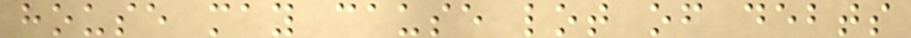house may cause lot of debts
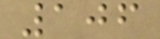106
